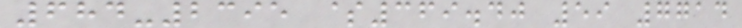684-2395 $369.40 59 7714
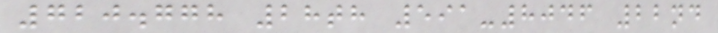720.778 28th 591-8046 22nd
